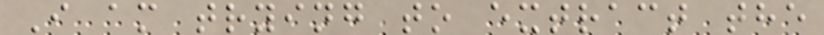I am trying to extract the
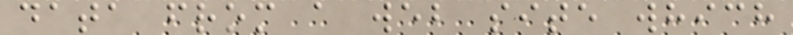data from a web site which
